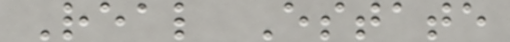Real Estate
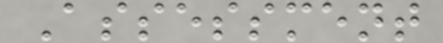Assessment
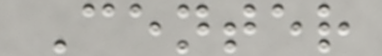Center
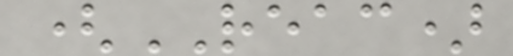(REAC)
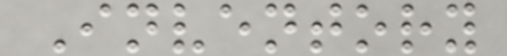Inventory
